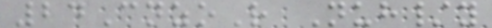24CnzoR Nuh/y
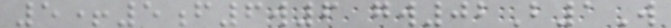5+5f6w6 gw02B1W
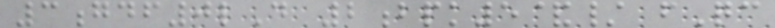3gdf0lD 2bpk5&/ fQc
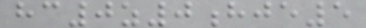hc0z0hje5
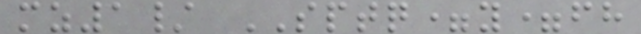mz1/ SPTQ=y=fh
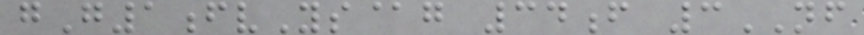gG1fvYs@g 34f 3NF
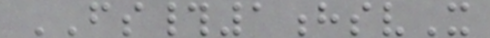FS#1hsvX
